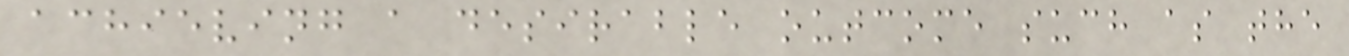achieving a desirable outcome such as the
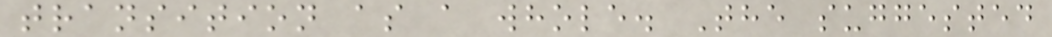transition as a whole. The suggested
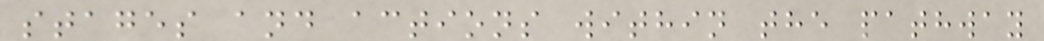stages and actions within the pathway
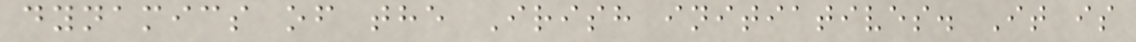dynamics of the Irish initiatives. It is
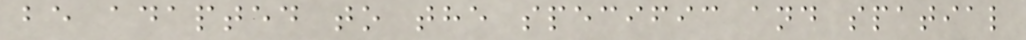be adapted to the specific and spatial
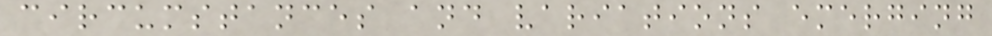circumstances and variations emerging
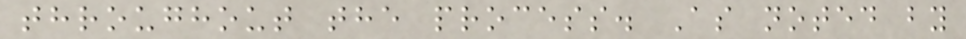throughout the process. As noted by
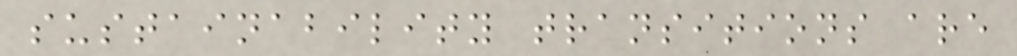sustainability transitions are
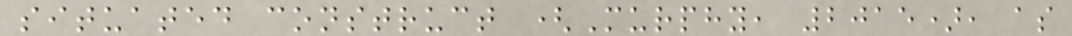situated construct (Murphy, 2015), as
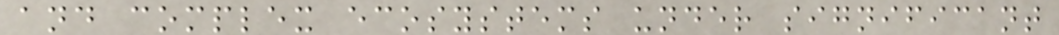and complex ecosystems under significant
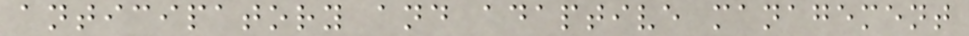anticipatory and adaptive management
